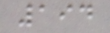194
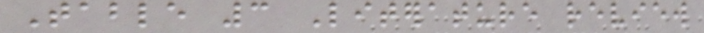Table 3 Literature review
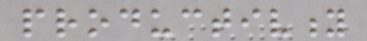productivity
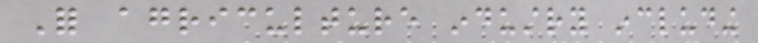For agriculture industry including
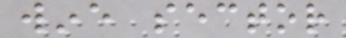wine sector
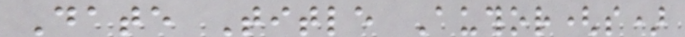Date Title Author(s)
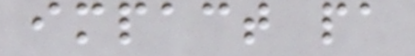impact pa
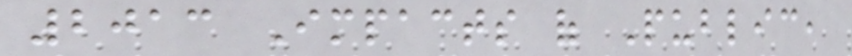2013 Impacts of Public,
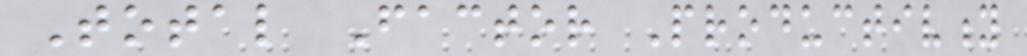Total Factor Productivity
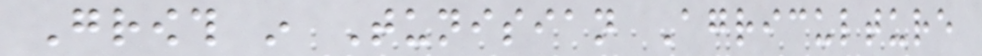Growth in Tunisian Agriculture
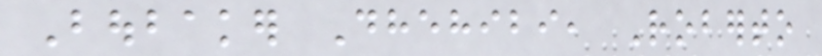Boubaker Dhehibi, Roberto
